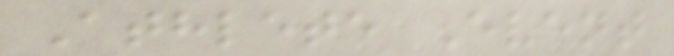Athlete Event
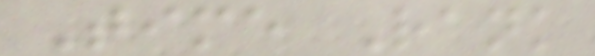Time Rank
